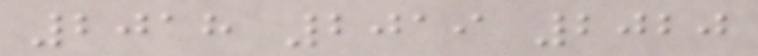2018 2019 2020
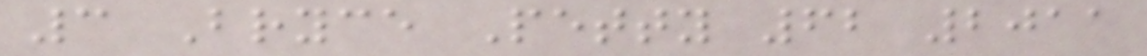3 Bryce Petty 62 2011
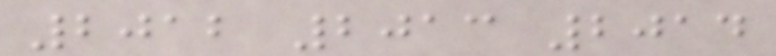2012 2013 2014
